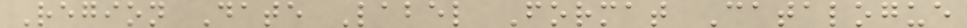Region Date Label Format Catalogue
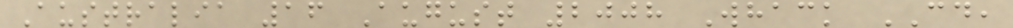Australia 16 August 2008 Whack CD,
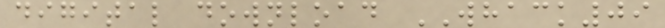digital download WHACK09
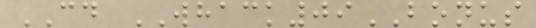CD WHACK09BONUS
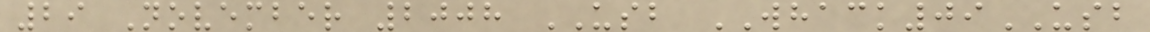29 November 2008 USB WHACK09USB
